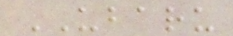UBARU
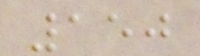150
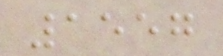1557
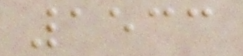1533
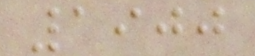1900
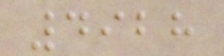4928
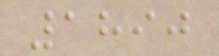1890
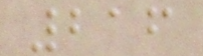216
